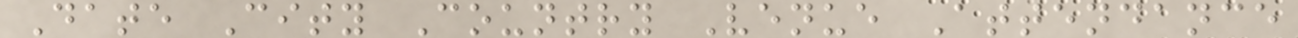Date City Country Venue Attendance
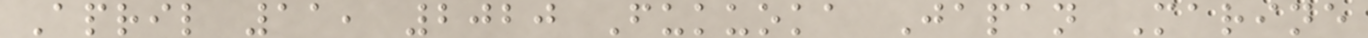April 11, 2020 Fukuoka Japan Marine
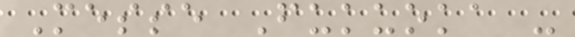Messe Fukuoka -
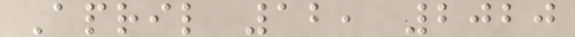April 12, 2020
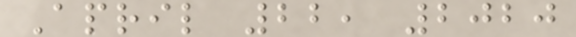April 22, 2020
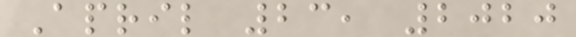April 23, 2020
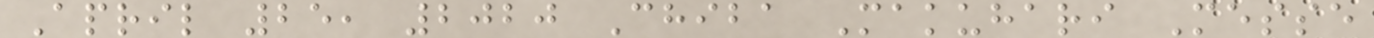April 25, 2020 Chiba Makuhari Messe
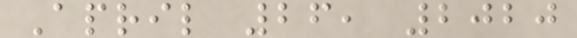April 26, 2020
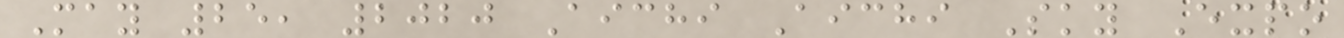May 25, 2020 Aichi Aichi Sky Expo
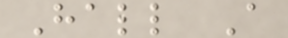Hall A
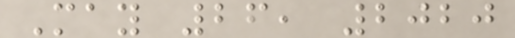May 26, 2020
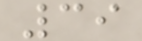39
